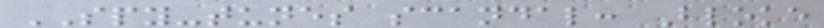SPY-tunes scandal: Bloke
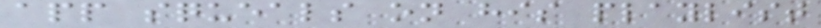app squeals on his playlist
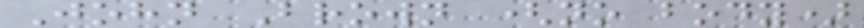John Brown (no body)
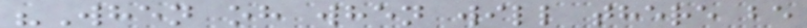"When oh when will there be
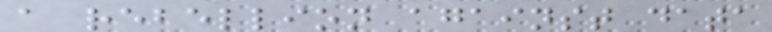a rebellion against data
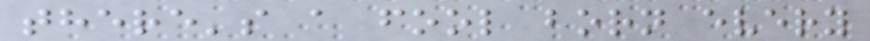there's a fool born every
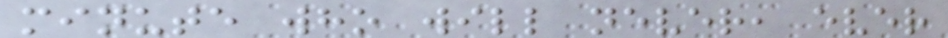minute who will never, ever
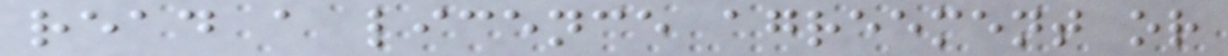read a licence agreement or
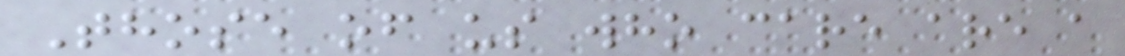Those of us who care are a
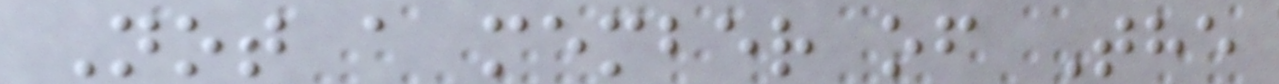Not a member of The
